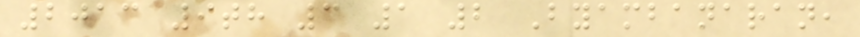2013 9th 3 1 2 Byambanaran,
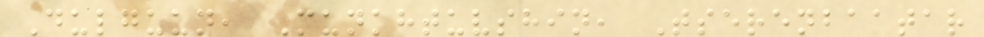Dulguun, Munkhtuvshin, Tserenbaatar
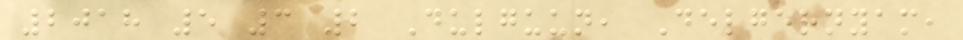2018 5 3 2 Dulguun, Delgernyam,
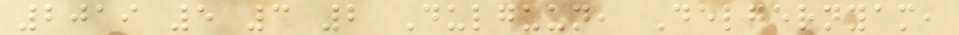2019 5 3 2 Dulguun, Delgernyam,
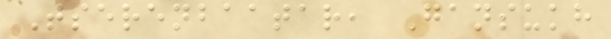Tserenbaatar, Gansukh
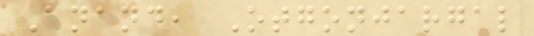Anand, Otgonjargal
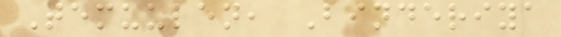Temuulen, Binderiya
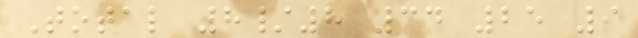Total 8/8 34 25 9
